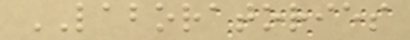LABORATORIES
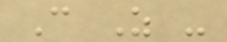C Z -
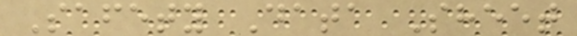Safety Data Sheet
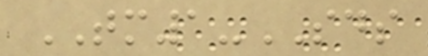TM1-SDS
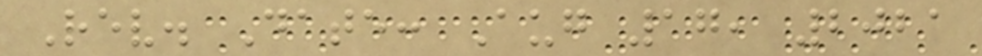Rev. Date: Aug 17, 2021
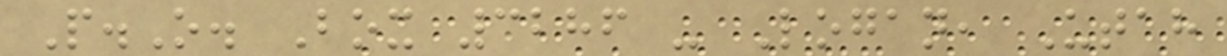P.O. Box 3286 - Logan, Utah
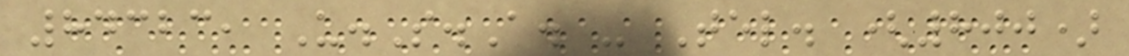84323, U.S.A. - Tel. (800)
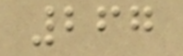267
